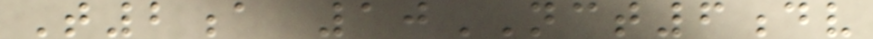T2a 10NCT6dv
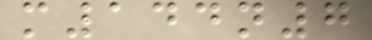m144n7
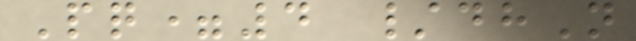Pq=4 /dhN
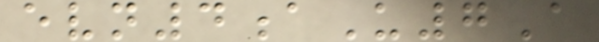evn4aU7A
